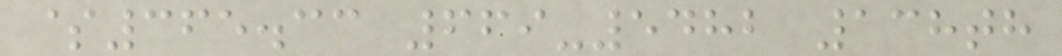$365.33 669-5482 138th
